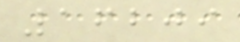16209
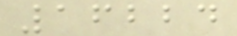16224
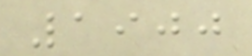1900
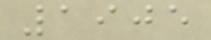1905
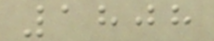1808
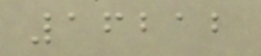16212
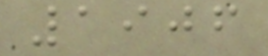1906
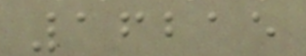16215
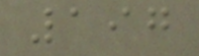197
